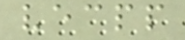vecpp
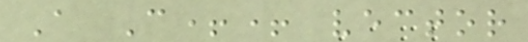A C++ vector
